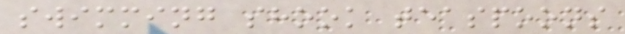swimming shook teaspoons
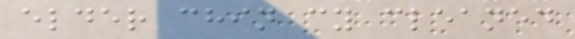elder chin cy cleaned
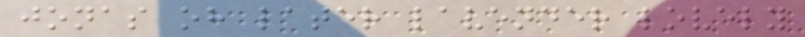jonas oh later lavender lovely
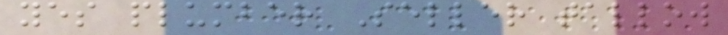yes plumber Seller tallow
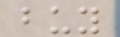buy
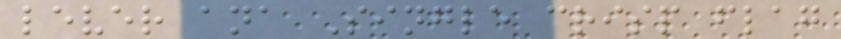lever ana Single crisp flag
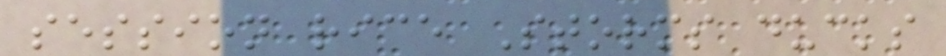session rice Storms ducks
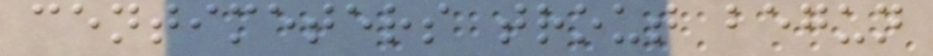centimeters trout begun
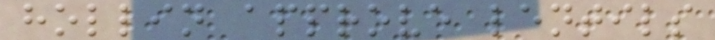hollin approve lentils
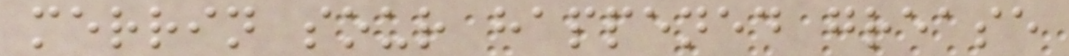merrin sour happened grease
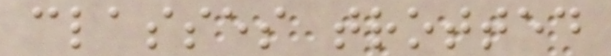classes trotted
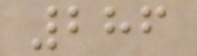286
